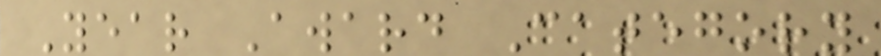Year Award Category
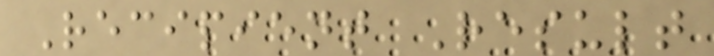Recipient Result
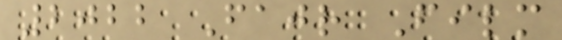2022 Fajr Film
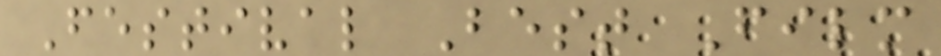Festival Best Film
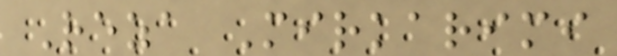Reza Mirkarimi
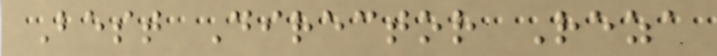Best Director Reza
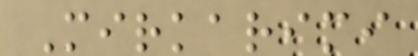Mirkarimi
